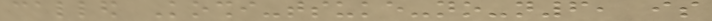called Koshi-tsuke-no-n6, is
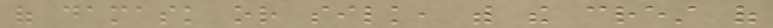of damask or silk, with the crest of
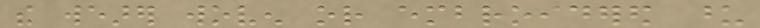the wearer woven or embroidered upon
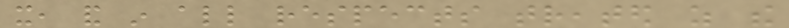it, and in all respects treated as the
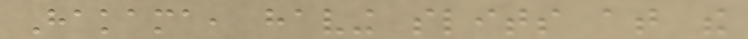Hakama, having slits at the
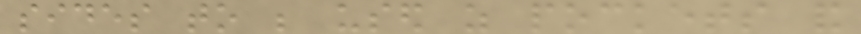sides to be used as pockets and
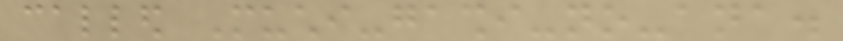called Muchi-gashi-no-ana.
